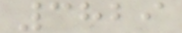3829
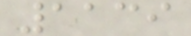1139
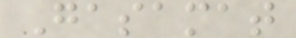Gasamat
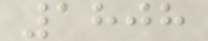1808
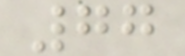77
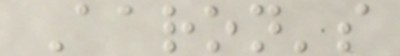Aaron's
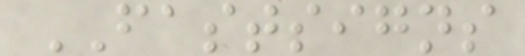FASTSIGNS
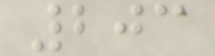203
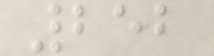252
